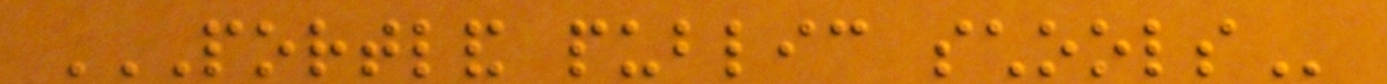PORTLAND PUBLIC SCHOOLS
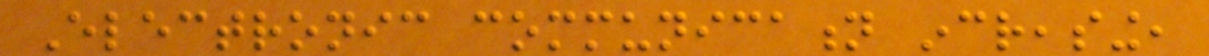Electronic communication increasing,
